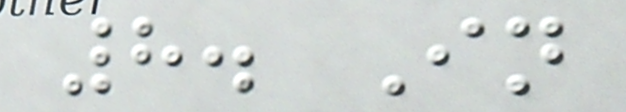8. In
